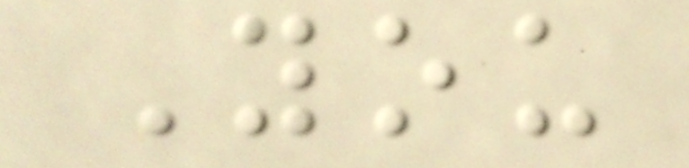You
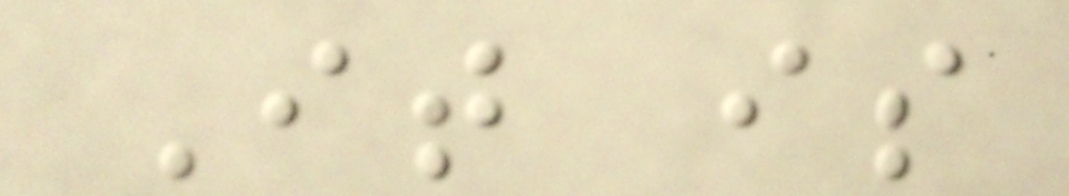It is
